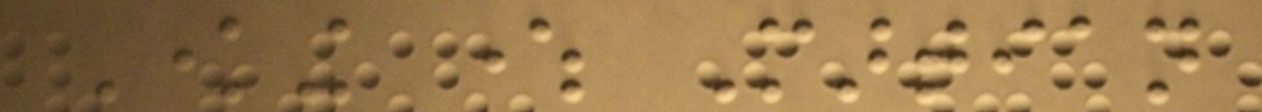Knowing where Martian
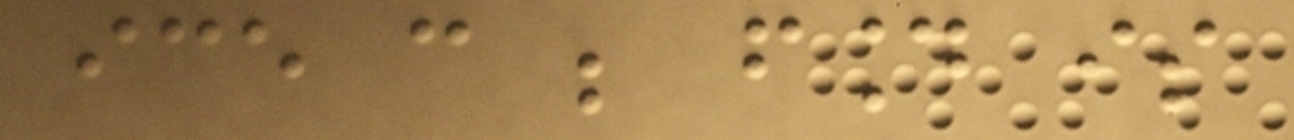ice can be found is
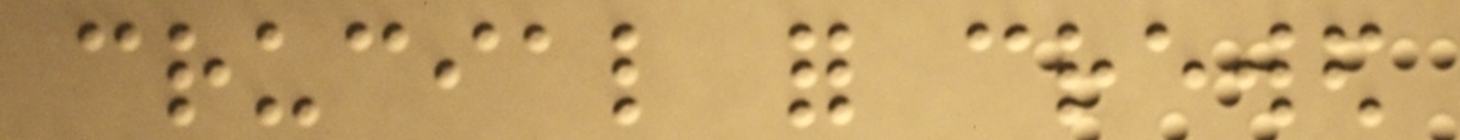crucial for crewed
